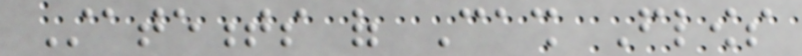Statements of Cash Flows
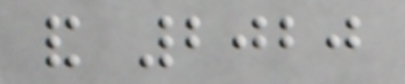and 2020
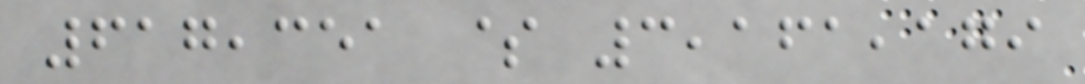617,351 $ 3,161,179
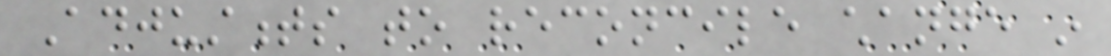Adjustments to reconcile change in
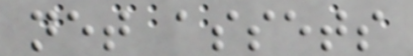net assets
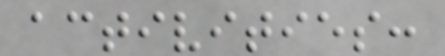activities:
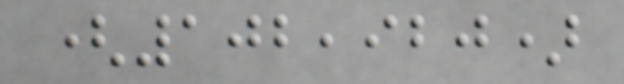(102,920)
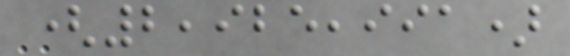(2,925,991)
